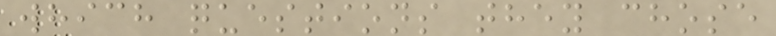which questions they chose
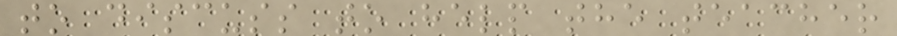to discuss to help the teacher
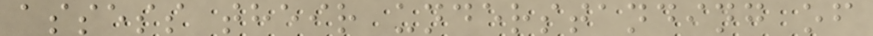assess their understanding of
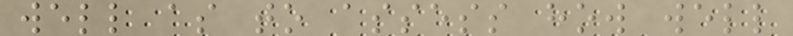well as to assess how well
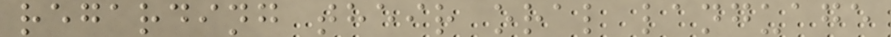regarding their oral language
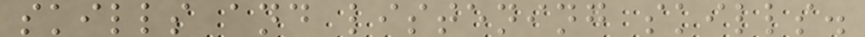skills and listening skills.
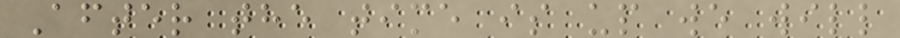After the time is up we will
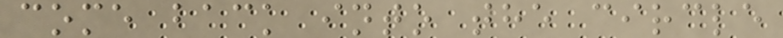come back into the circle
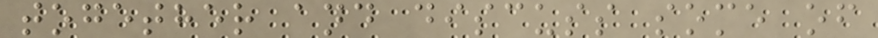together and discuss some of
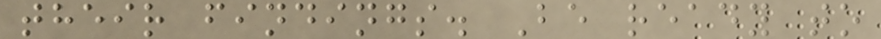their findings. Be ready to
